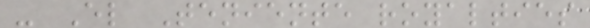- El Teniente royalties
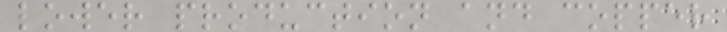lower production and copper
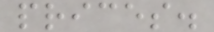prices.
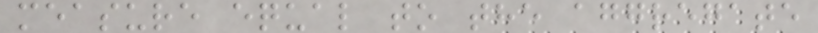measure equal to the aggregate
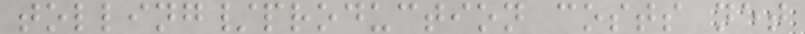tolling/production costs net
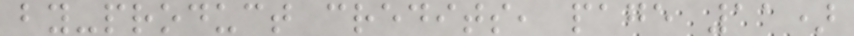by-product credits, page 11)
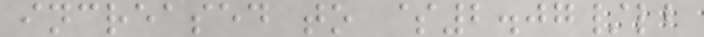increased to $2.07/lb
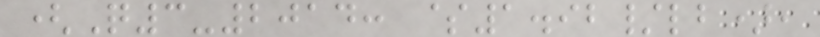(Q3-2014: $1.92/lb),
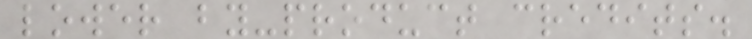lower by-product credits.
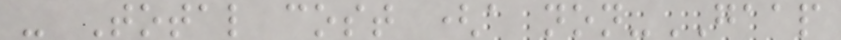- Total cost (a non-GAAP
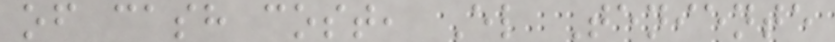of cash cost, El Teniente
